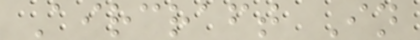Aircraft In
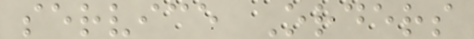service Orders
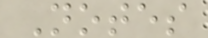Notes
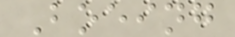Boeing
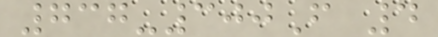737-300F 4
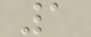1
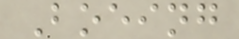Boeing
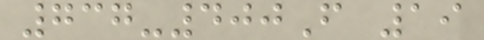737-400F 19
